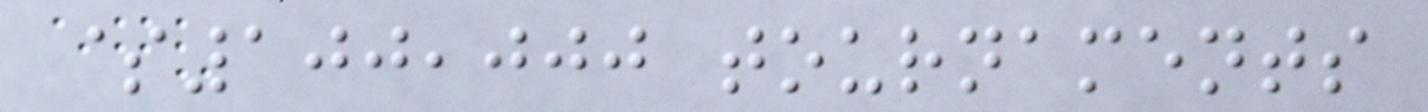$100,000 tournaments
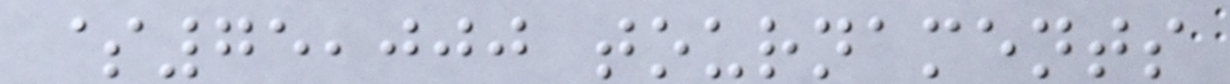$75,000 tournaments
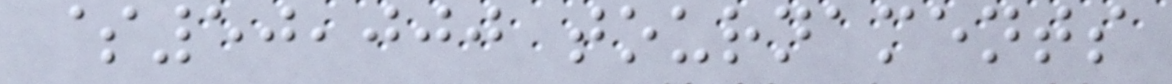$50,000 tournaments
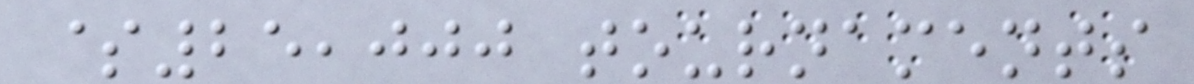$25,000 tournaments
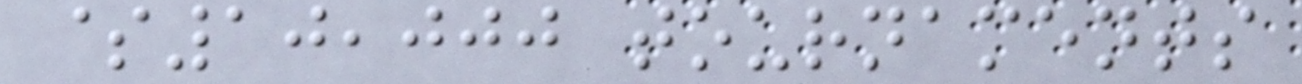$10,000 tournaments
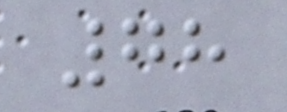78
